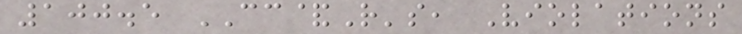100.5 CC&R's, Violations
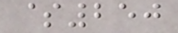$250
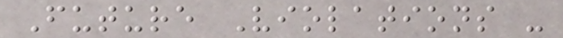Future Violations -
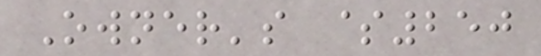Owner's $250
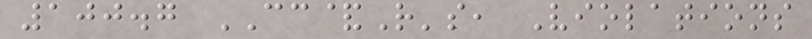100.7 CC&R's, Violations
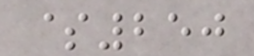$250
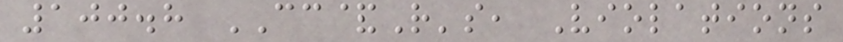100.8 CC&R's, Violations
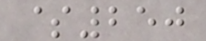$250
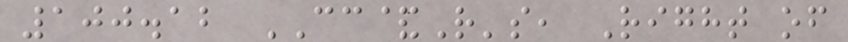100.12 CC&R's, Right of
